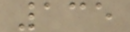135
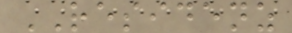RESIDENZ
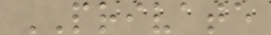PRIVATE
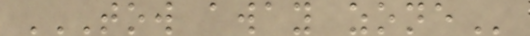TOW AWAY ZONE
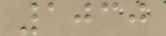1030
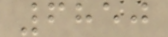6850
